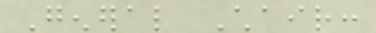General Chair:
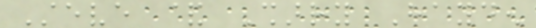Steve & Sharry Hayden
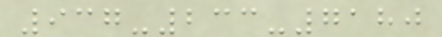937-233-7180
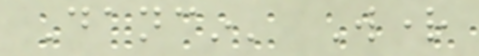Dancin' Wright
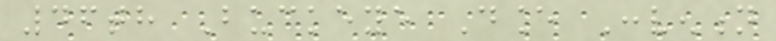46th Buckeye Dance Convention
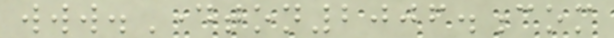www.Dayton2006.com
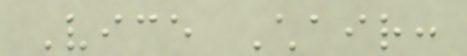Vice Chair:
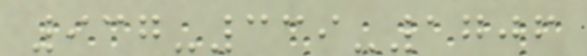937-339-1706
